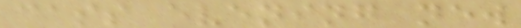cass evening new
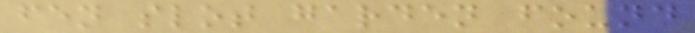fen slot garden found
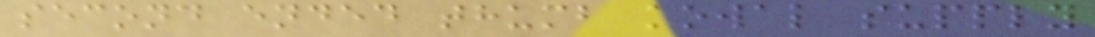second ended thumb kowal supply
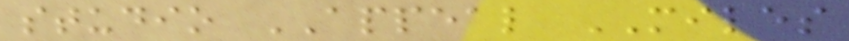studio APPEAL MILES
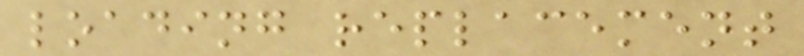loading replacement
